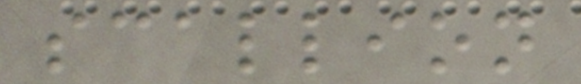scallion
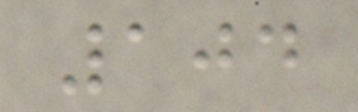104
